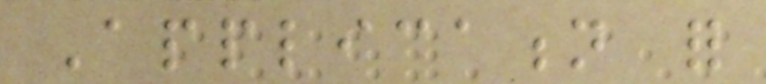Application for
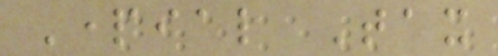Partial Tax
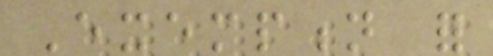Exemption for
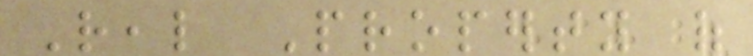Real Property of
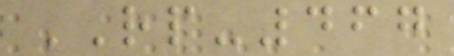RP-467
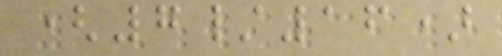(7/16)
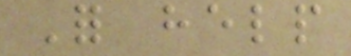For help
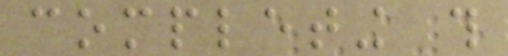completing this
